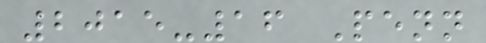2015-16 Penn
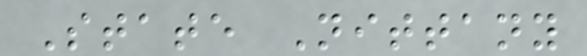State Nittany
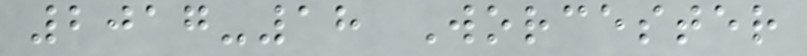2017-18 Worcester
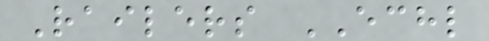Railers ECHL
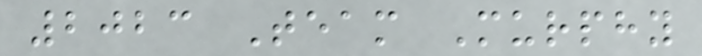2023 Team Murphy
